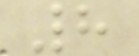8
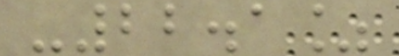-22.1%
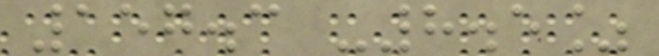157.3 -8.5%
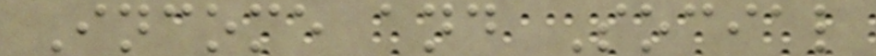Income and Social
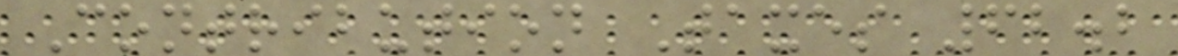Contribution Taxes 62.2
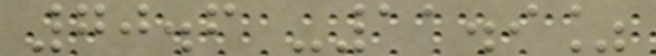70.6 -11.9%
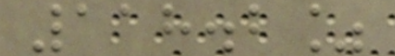118.2%
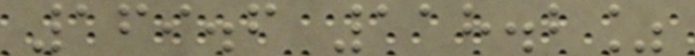169.6 118.2%
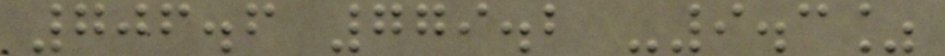706.6 779.2 -9.3%
